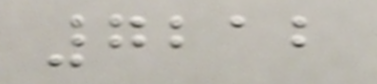7212
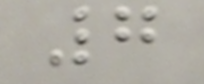7
